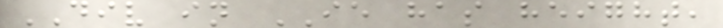DIV in IE has height,
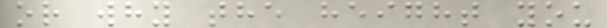or why the height you
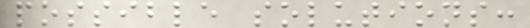possible solutions:
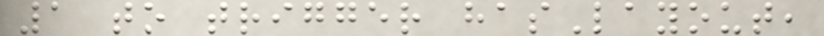1 to trigger hasLayout,
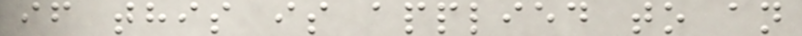if this is applied to an
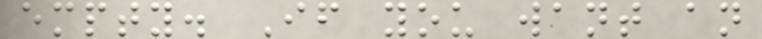empty. If you want an
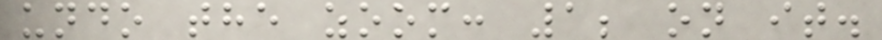undo the zoom: 1; on it.
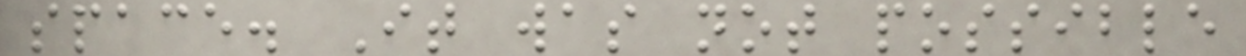space. It was not possible
